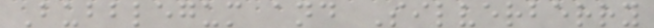Bubblegum and Silverberry
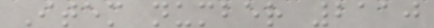Item number 2110
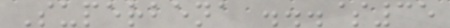Superbena ...$35
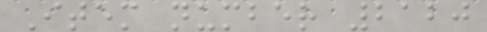Item number 2120
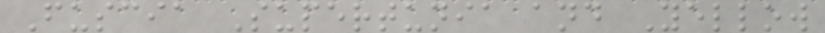Fuscia Supertunia and Yellow
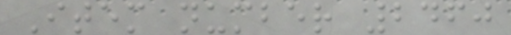Item number 2460
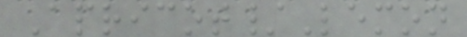Apricot/Lemon
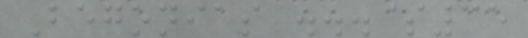Begonias ...$35
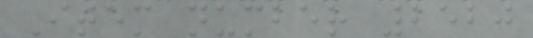Item number 2520
